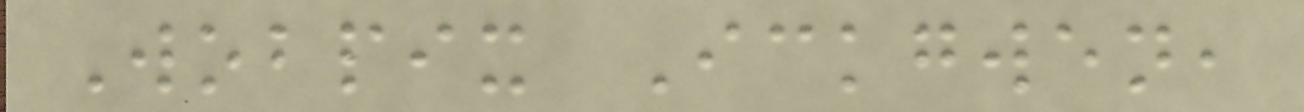Wobpix Ickgwen,
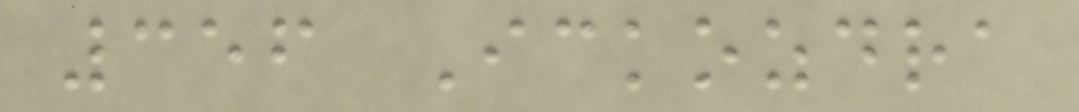356 Ickozdra
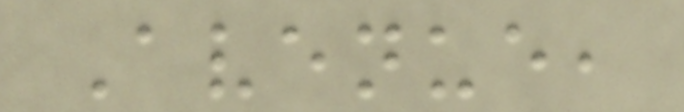Avenue,
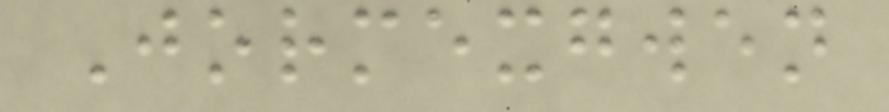Jormexgwen
